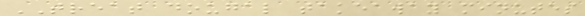TREAT dougal takeaway minutes
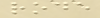rode
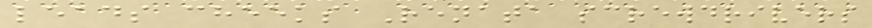leads cheeks Renata screwdrivers
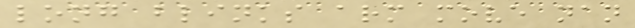long blinks arm move nan
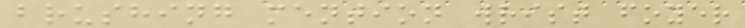brushing mention wrist foyer
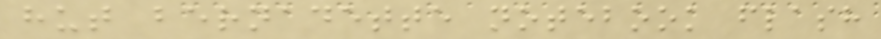hut bernadette notebook flash
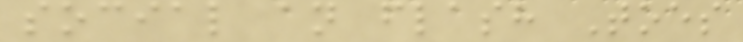social an flash Toes
